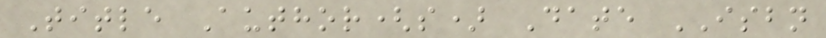Title Author(s) Date ISBN
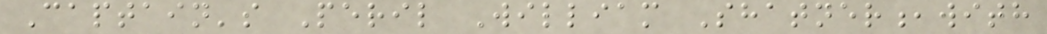Captain's Peril William Shatner,with
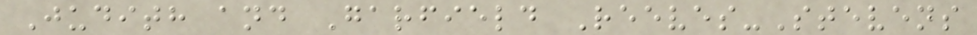Judith and Garfield Reeves-Stevens
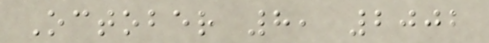October 8, 2002
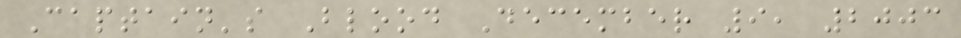Captain's Blood December 9, 2003
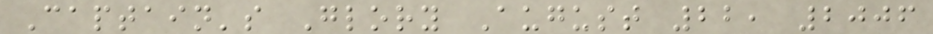Captain's Glory August 22, 2006
